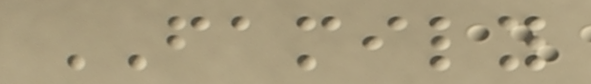FAMILY
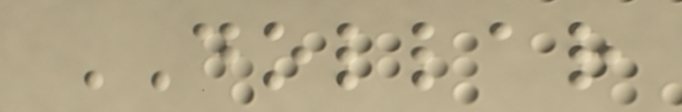DOLLAR
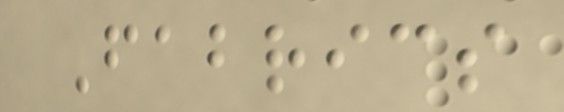Fabrics
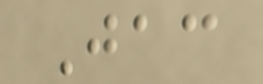Jac
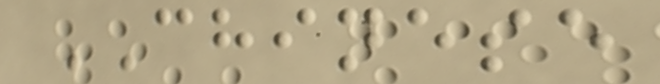CHINESE
